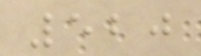520
